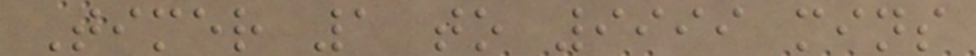Timer 1 to 9999 mins
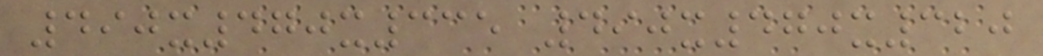490x470x335 490x470x320
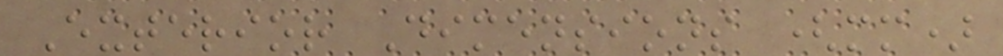Exterior Dimensions (mm)
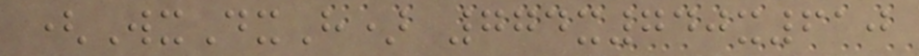(WxDxH) 774x740x610
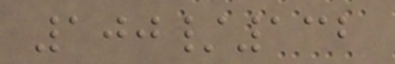100/132
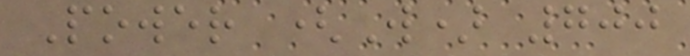Power (W) 700
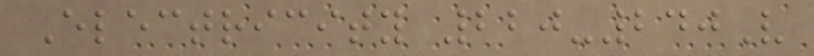Electricity 220-240V
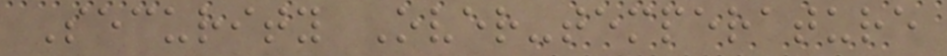Security Over-temperature
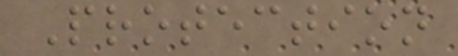Protection
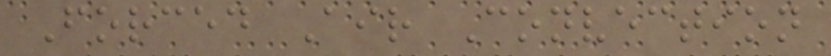Forced Air Convection
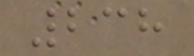238
